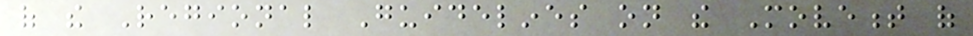of the Regional Guidelines on the Movement of
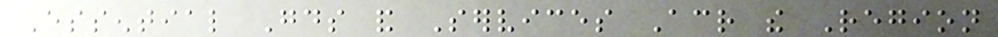Essential Goods and Services Across the Region
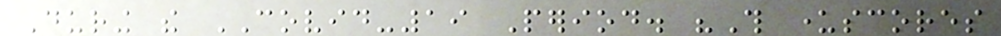During the COVID-19 Period. "This underscores
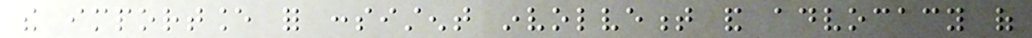the importance for consistent involvement and advocacy of
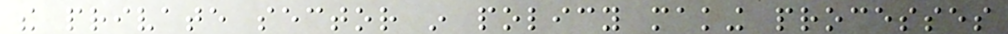the private sector in policy making processes
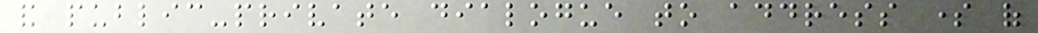and public-private dialogue to address some of
